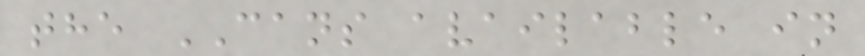the CANS available in
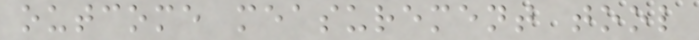outcome measurement tool
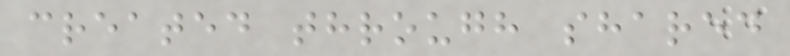created through shared
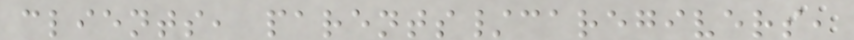clients, parents/caregivers,
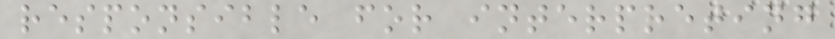responsible for interpreting
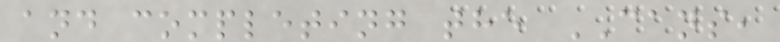and completing the CANS,
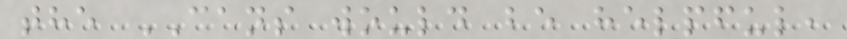the CANS would be helpful,
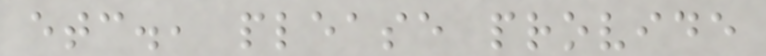etc., please provide
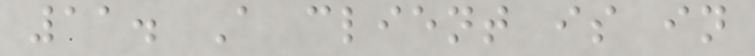11. A client is in
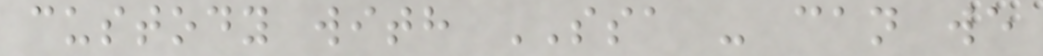custody with SSA - can we
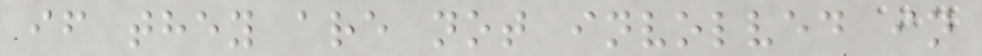if they are not involved in
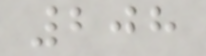208
